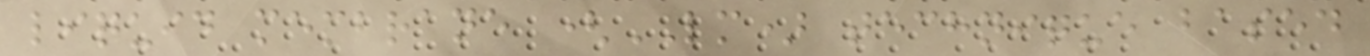liquid membrane (LM) technique based
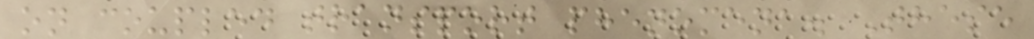on coupled transport phenomena. These
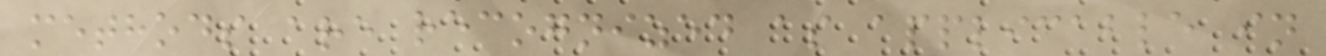methods are recognized as applicable in
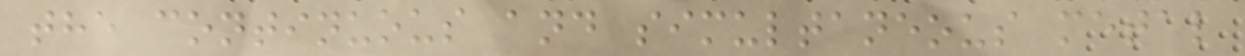the continuous and simultaneous metal
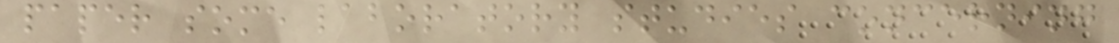paper some laboratory studies concerning
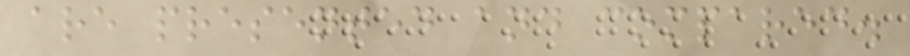are presented and compared.
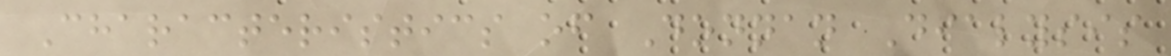Characteristics of Donnan Dialysis
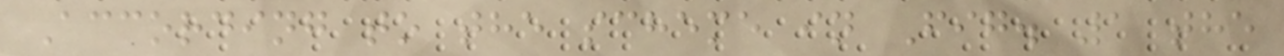According to the scheme in Fig. 1 the
